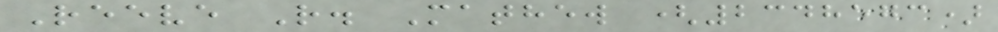Reeve R. Mathew (2348573)
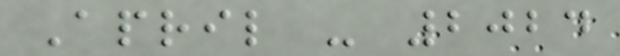April - 2024
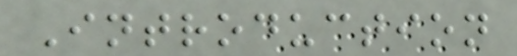Introduction
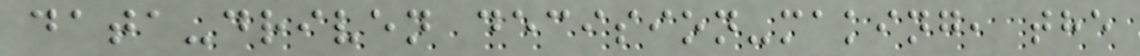data-driven decision-making, the
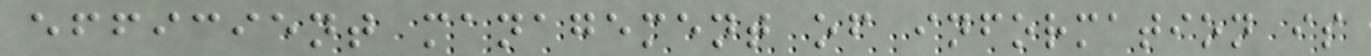efficient management of information is
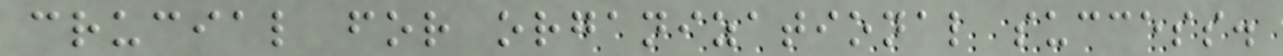crucial for organizational success.
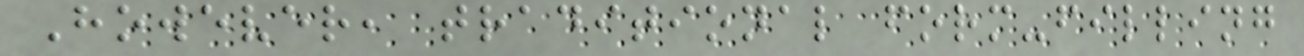However, traditional form-filling
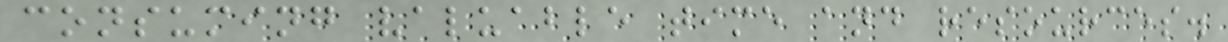consuming valuable time and resources.
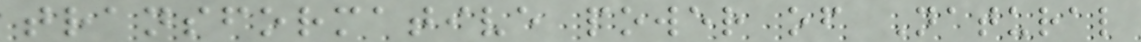transformative power of Natural
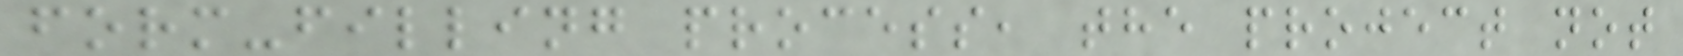form-filling process, the project not
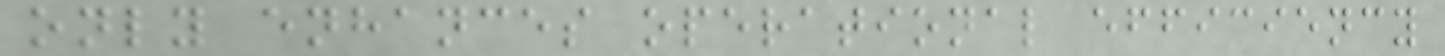only enhances operational efficiency
